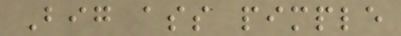Big ass pimple
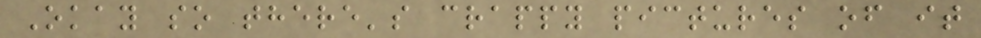Okay so there's crappy pictures of it
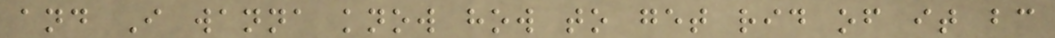and I wanna know how to get rid of it bc
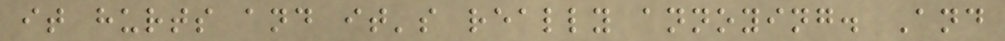it hurts and it's really annoying. And
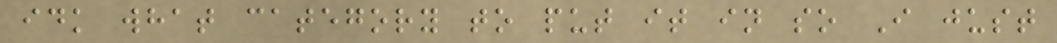idk what category to put it in so I just
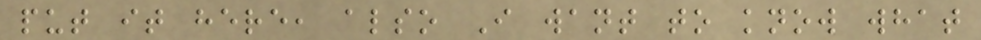put it here, also I want to know what
